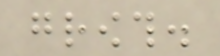growth.
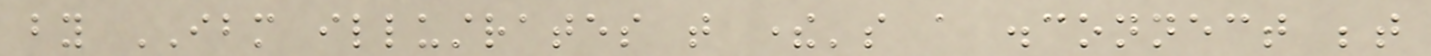by IBM illustrates that there's a disconnect between
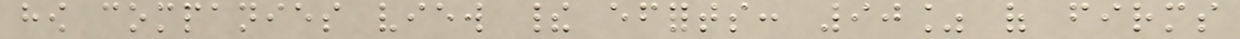how companies view their efforts: 90% of firms
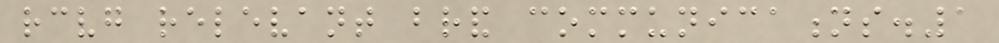receiving relevant brand communications.1
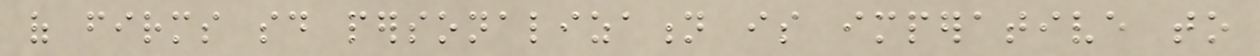of firms said personalization is imperative to
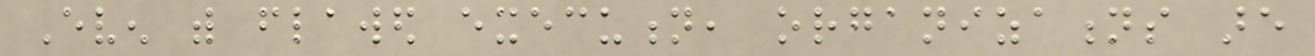Even with flawed execution, organizations are
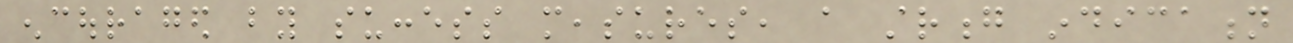encouraged by success measures, a strong indication
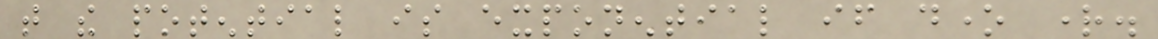that the potential is exponential if done right.
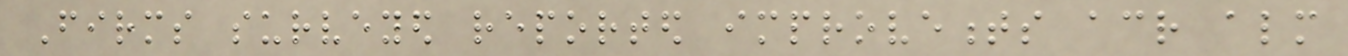Firms surveyed reported improvements across almost
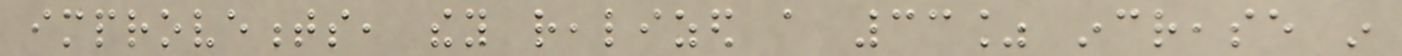improvements, they realized a 33% increase in
